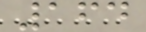164
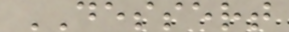DESSERT
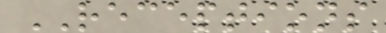RECEPTIONS
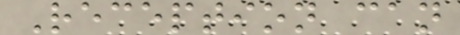Reception can
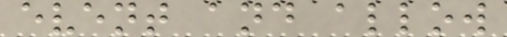event and allow
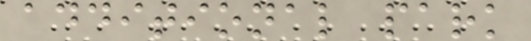additional park
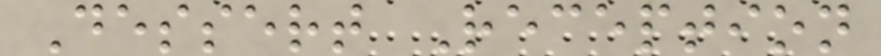Dessert Reception
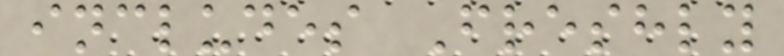includes Freshly
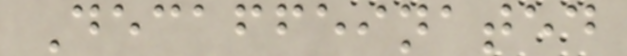Decaffeinated
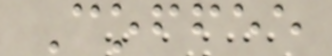Coffee
